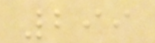299
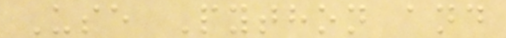Use Python and
